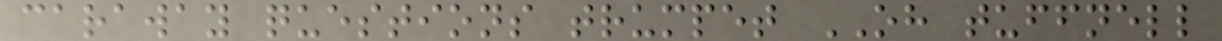caraway questions trumpet OH tuffnell
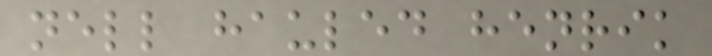nell hauled henrik
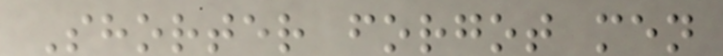Shorter forgot men
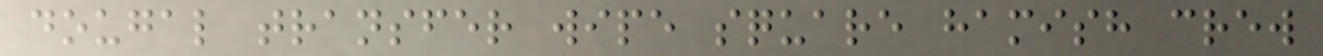dougal transfer wipe square hamish crew
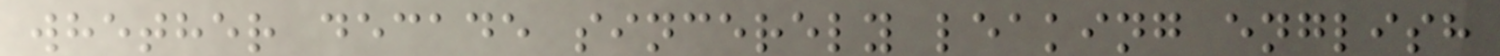whether decade sincerely leaking english
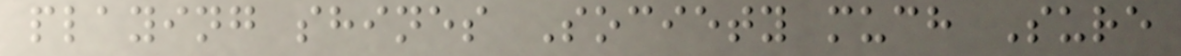playing shines Society much Sure
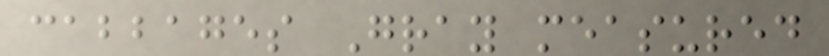cabbages Gray measured
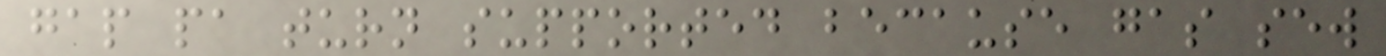gap pa turn supported because gas sew
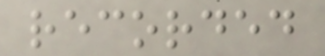recorded
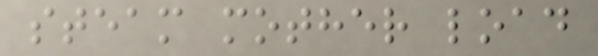steam mother load
